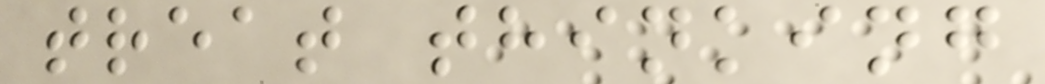treat thinking
